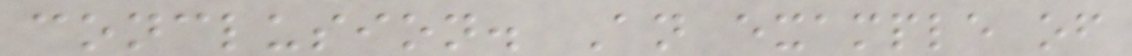conclusion. An example of
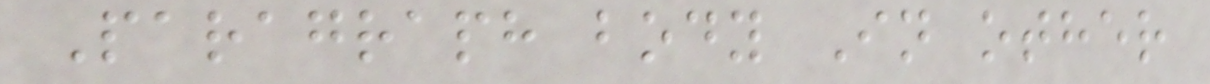Paragraph body In other
